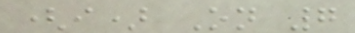(i) On 7
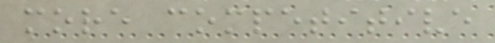more competitive
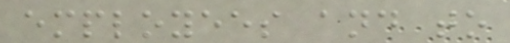employees and to
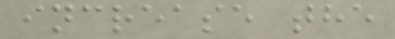increase the
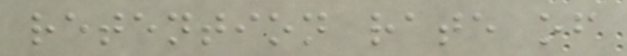retention rate of
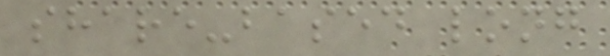share-based long
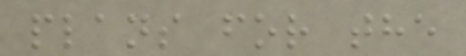plans for the
